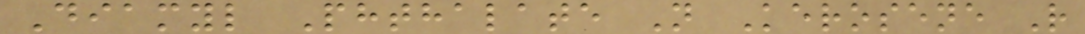Diamyl Phthalate N Kerosene R
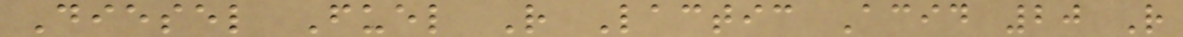Diesel Fuel R Lactic Acid 20 R
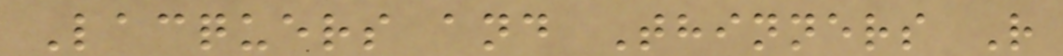Lacquers and Thinners R
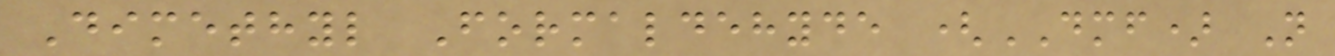Dimethyl Formaldehyde (DMF) N
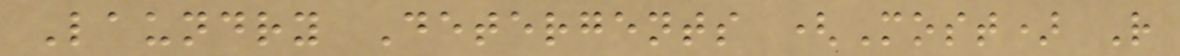Laundry Detergents (Most) R
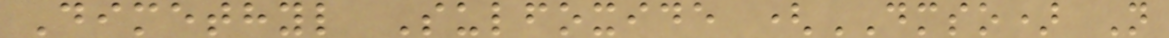Dimethyl Sulfoxide (DMSO) N
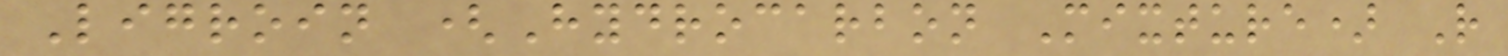Ligroin (Hydrocarbon Mixture) R
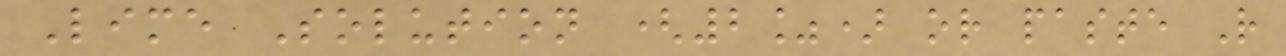Lime Solution (2%) or paste R
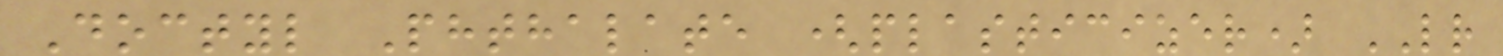Doctyl Phthalate (plasticizer) LR
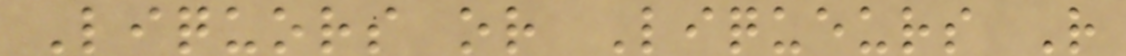Liquors or Liqueurs R
